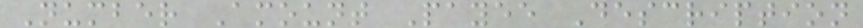Number Amount Payee Description
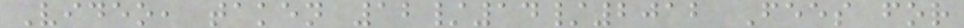Video, taken 12/14/2012 Fees for
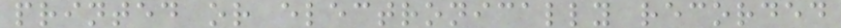printed or electronically recorded
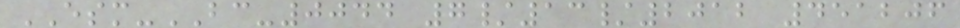ESM-BC-0044 7/13/2012 451206
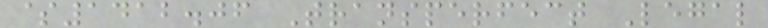$1412.06 Transperfect Legal
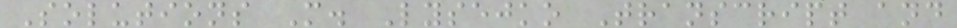Solutions M. Lysejko Transcript and
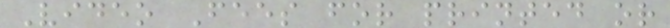Video Fees for printed or
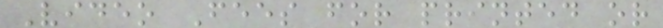Video Fees for printed or
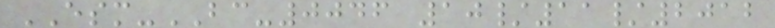ESM-BC-0046 10/11/2012
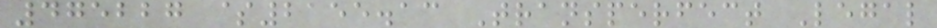475227 $2155.13 Transperfect Legal
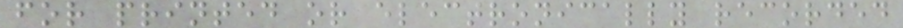for printed or electronically recorded
